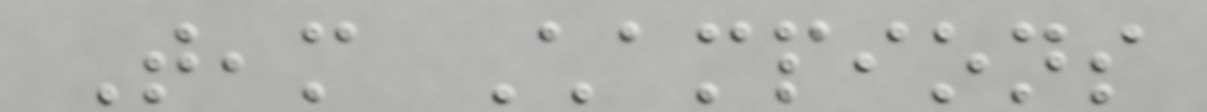Team Champions
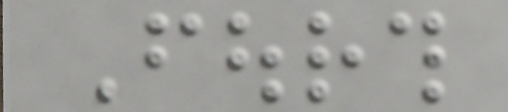Fourth
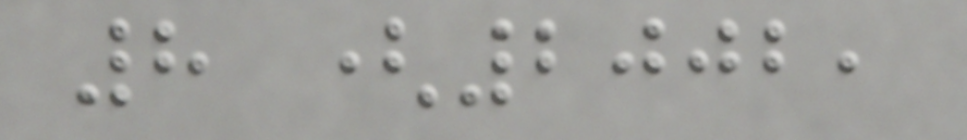8 (2002,
